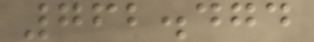762.474
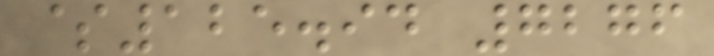$125.94 7276
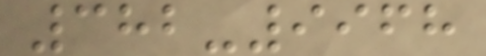382-9968
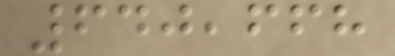640,668
